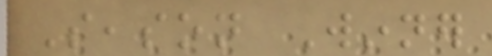Season Winner
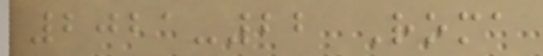2021-22 Roma
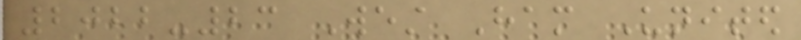2022-23 West Ham United
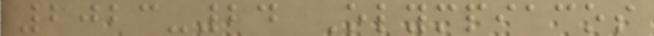2023-24 Olympiacos
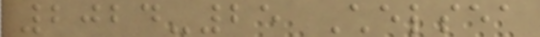2024-25 Chelsea
